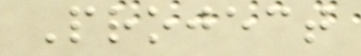Project
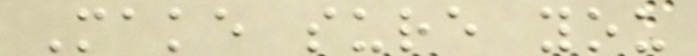Make sure you
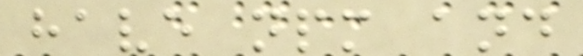have npm and
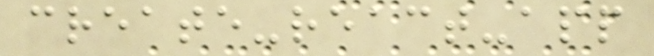create-react-app
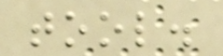tool.
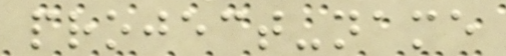project-name
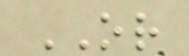OR
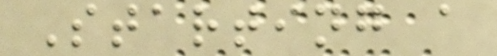Starting a
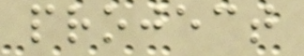project
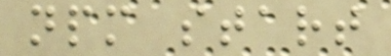npm start
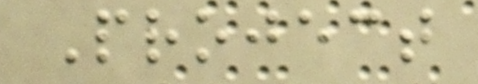Project
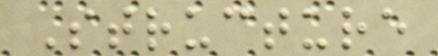Structure
